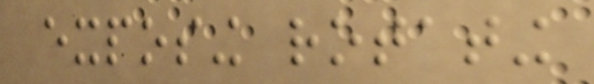exposing rotating
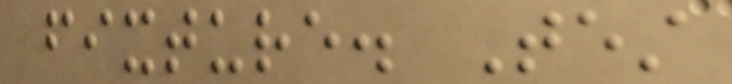fixture. Test
